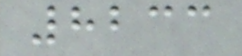8233
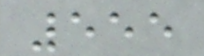555
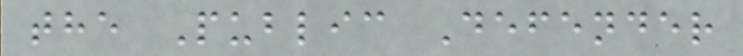the Public Defender
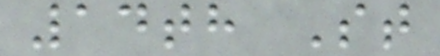14th St
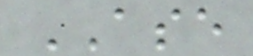ASE
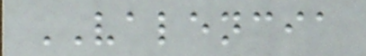VALENCIA
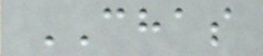CHAS
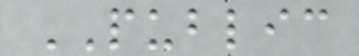PUBLIC
